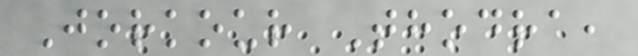Jorkour Thodra,
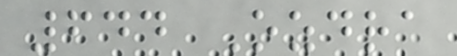644 Ozdra
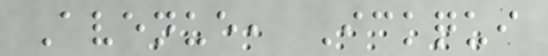Avenue, Ickqui
